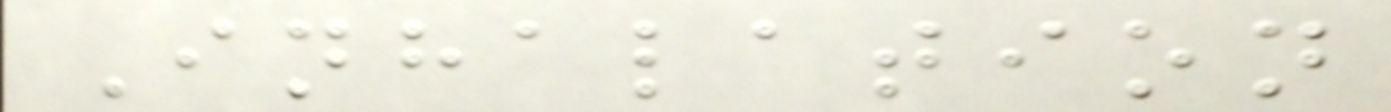Inhalation
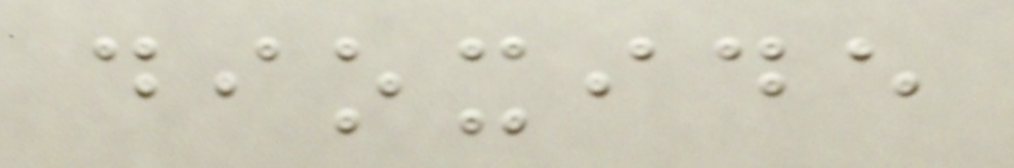dioxide
